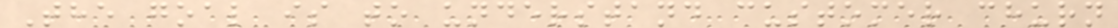The goal is to understand customer churn
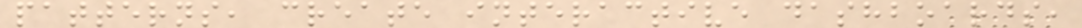patterns, create interactive dashboards,
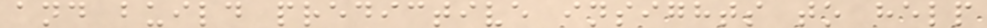and build predictive insights to help
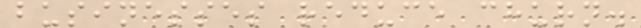businesses reduce churn.
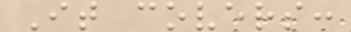It covers:
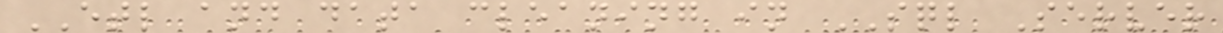ETL and data cleaning in SQL Server
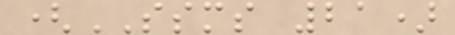(SSMS 21)
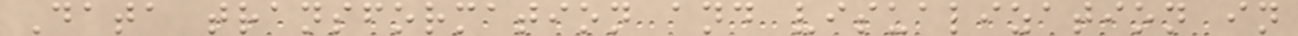Data transformation and visualization in
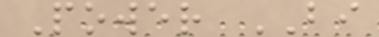Power BI
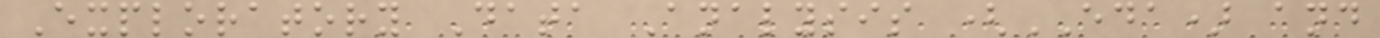Exploratory Data Analysis (EDA) and
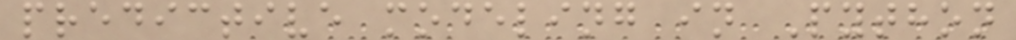predictive modeling in Python
